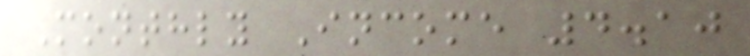Monthly Income 4.10
